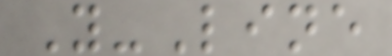Y-Line
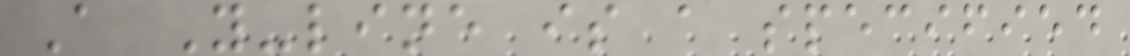A Y-line is a specified
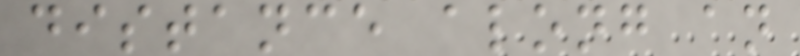distance along an
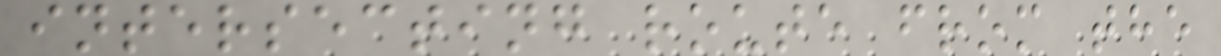intersecting route from the
